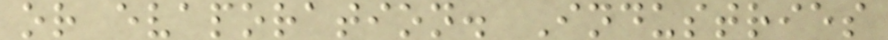or evaporation. Industries
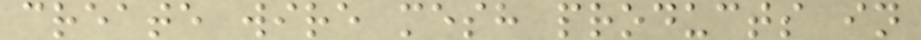create wire mesh products in
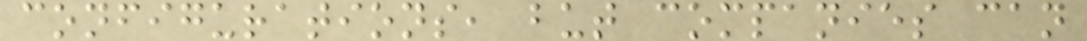configurations, but companies can
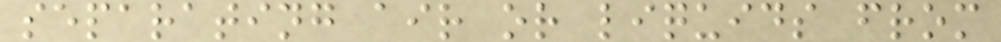separating air or liquids from
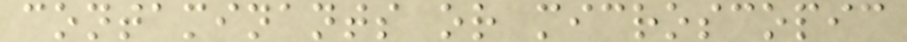contaminants or microscopic
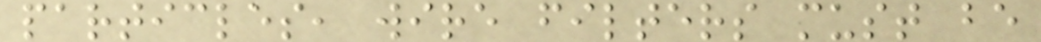particles, wire filters must be
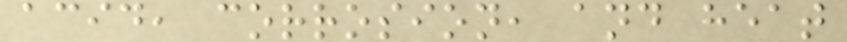acid, corrosion, and heat
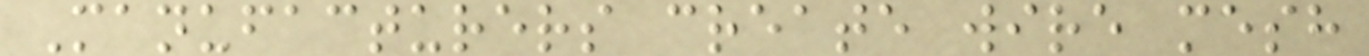Manufacturers create wire mesh
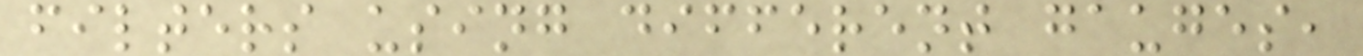filters using different gauges,
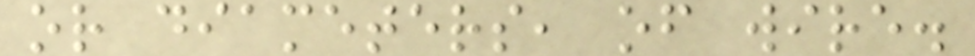or diameters, of wire.
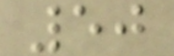50
